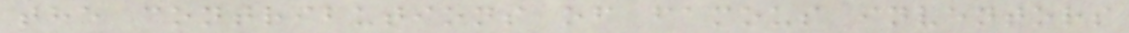the contributions of famous inventors
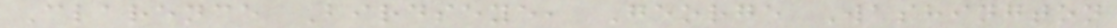Clarence Birdseye, George Washington
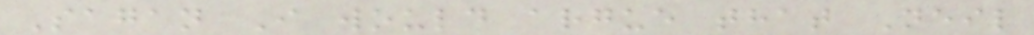Sagan I would argue that Neil
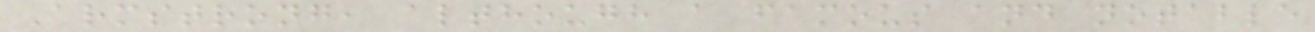Armstrong, although a famous and notable
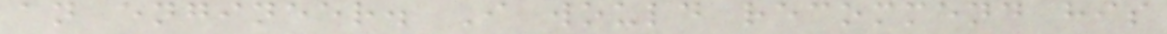an engineer. I would recommend his
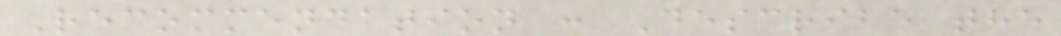Recommendation : Describe the
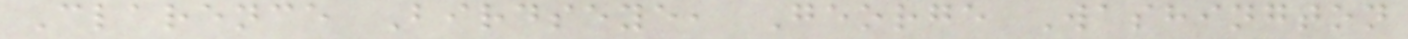Clarence Birdseye, George Washington
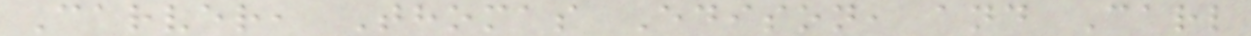Carver, Thomas Edison, and Carl
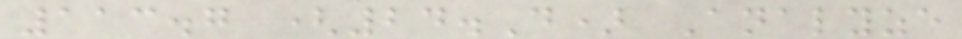113.7 (24.D) Analyze
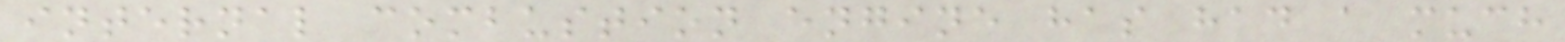internal combustion engine has had a much
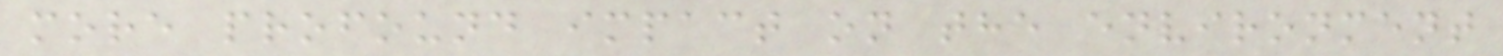more profound impact on the environment
